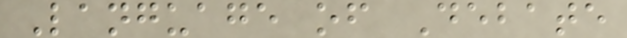Language of Debate
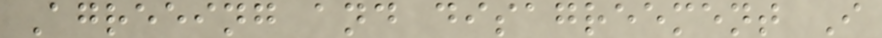Agreeing and disagreement I
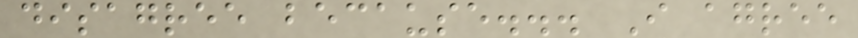disagree because... I agree
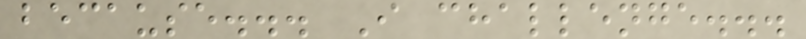because... I challenge...
